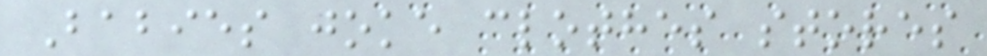Babies joke clothes stores
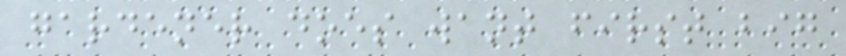gardener does want first big
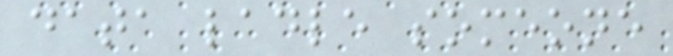data ladle someone
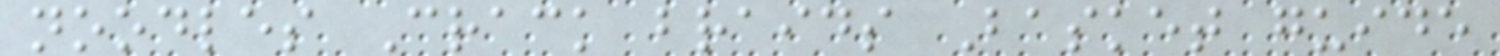noodles Crack braids Basket guide
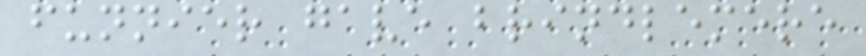funnier gave brindlemere
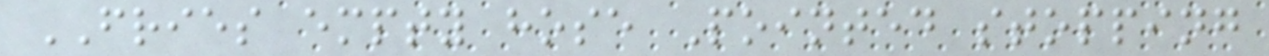FRIES empty hose Pointed stopping
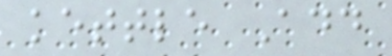kettle Add
